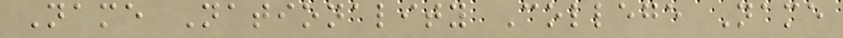Name Nationality College Name
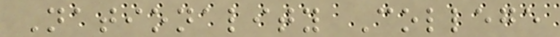Nationality College
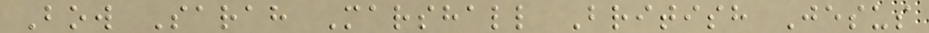Bow Sarah Marshall British Jesus
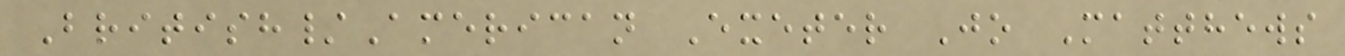British/American Exeter Jo Matthews
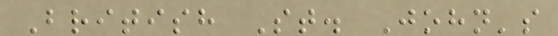British St. John's
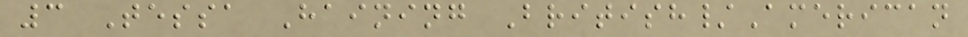3 Tessa Haining British/American
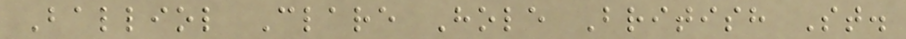Balliol Clare Hole British St.
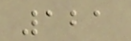121
